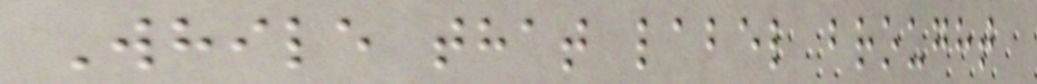While that label brought
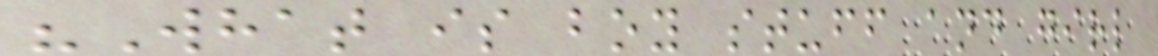"What is boy stuff and girl
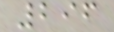296
